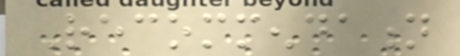Recommendation
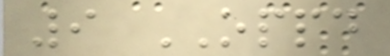9 OPPD
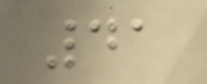41
